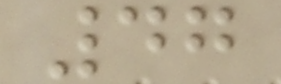47
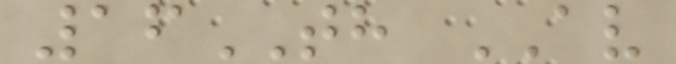16TH AV
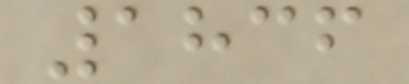1836
